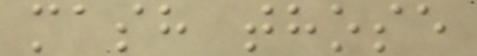mash those
